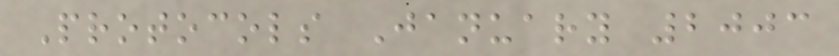Protocols January 2003
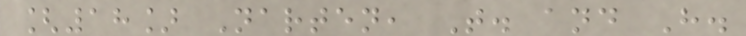[18] Narten, T. and H.
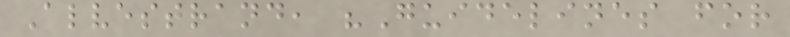Alvestrand, "Guidelines for
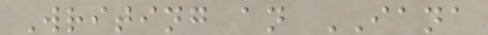Writing an IANA
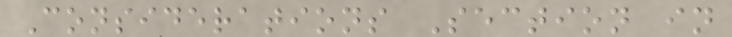Considerations Section in
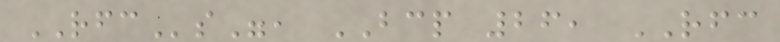RFCs", BCP 26, RFC
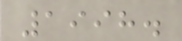1998.
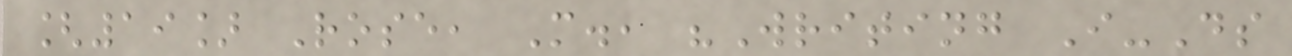[19] Rose, M., "Writing I-Ds
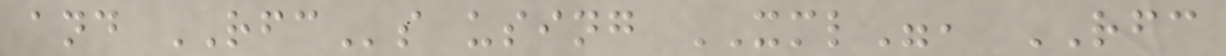and RFCs using XML", RFC
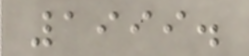1999.
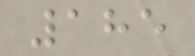185
